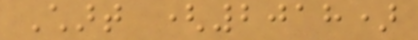Chart (2018)
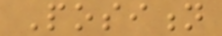Position
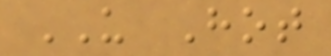US Hot
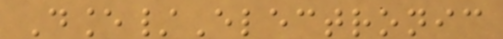Dance/Electronic
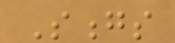Songs
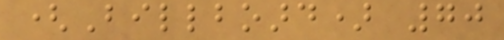(Billboard) 70
